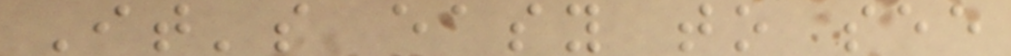It's easy to see
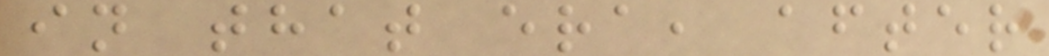in that era, after
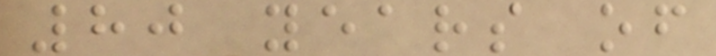80 years of
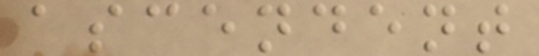ascendent
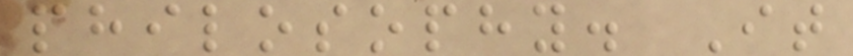philosophy. It
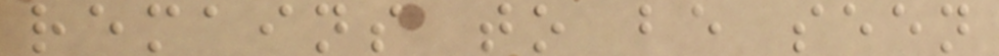remains to be seen
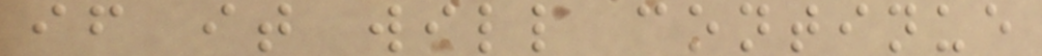if it will continue
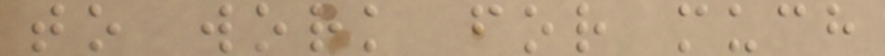to work for much
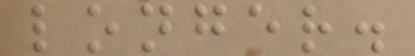longer.
